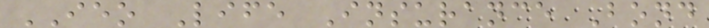IEO Life Insurance Bond
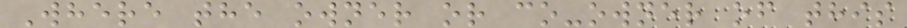Where the owner or co-owner of this
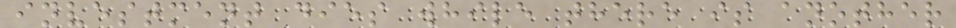investment dies while there is another
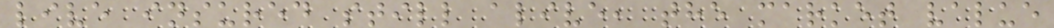live insured still alive, the market value
